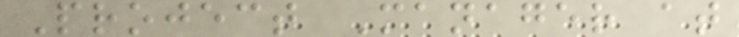Project Manager at
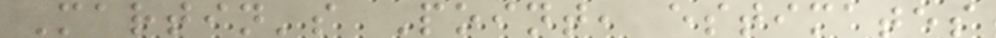Martin's Point, estimates
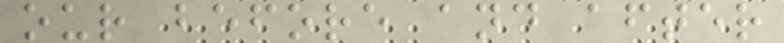our before and after
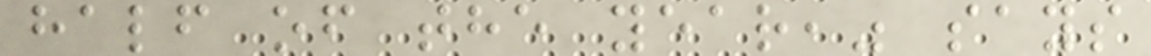half of the year," says
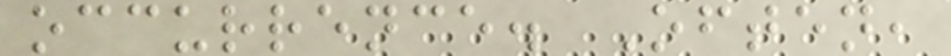occurrence. Often,
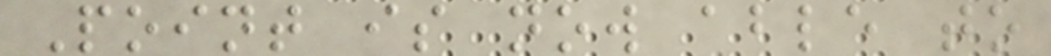Point is now able to
